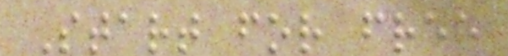Start for free
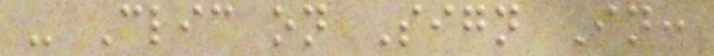- Clic on Sign In:
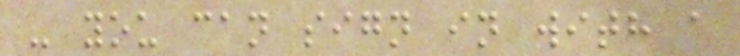- you can sign in with a
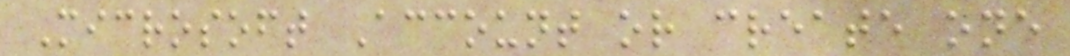Microsoft Account or create one
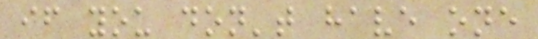if you don't have one
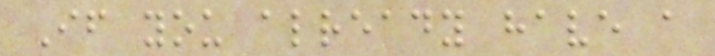If you already have a
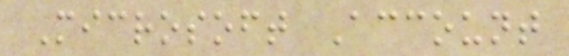Microsoft Account
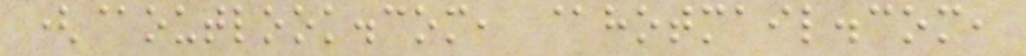(@outlook.com, @hotmail.com,
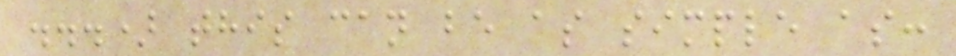...) this can be as simple as:
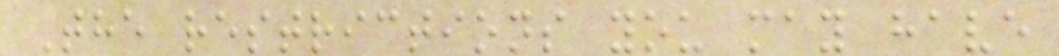The restrictions you may have
